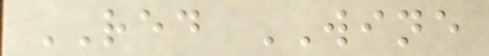RED WINE
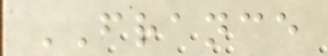FRANCE
